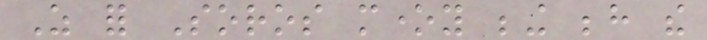As for Soros money being behind the
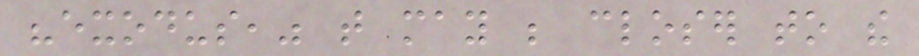"exodus," that may be closer to the
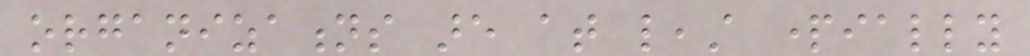organizations are at least partially
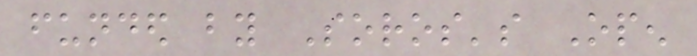funded by Soros's Open
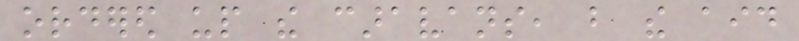ordered up the caravans, but the aid
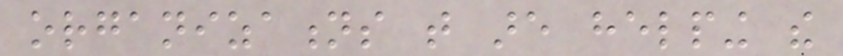organizations that are helping the
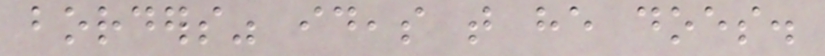borders" ideas that he does.
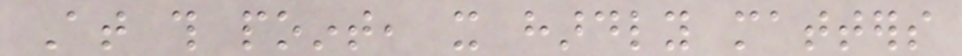At this point, it hardly matters
